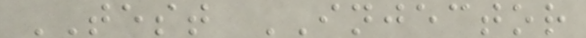TEST INJECTOR
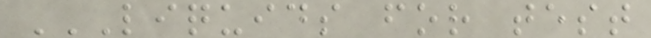LIQUIDS FOR TEST
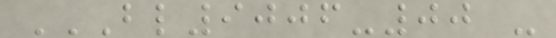BL9006-00 -
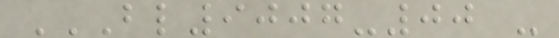BL9007-00 -
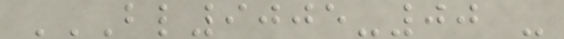BL9005-00 -
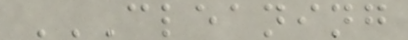CLEANING
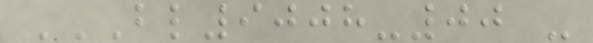BL9008-00 -
